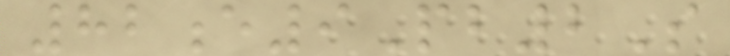82e9Pb2S
